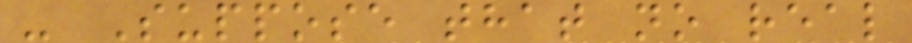- Suppose that no real
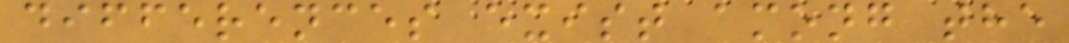differences exist among the
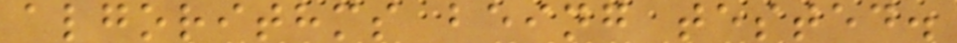algorithms being tested.
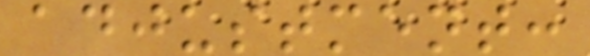adjustment:
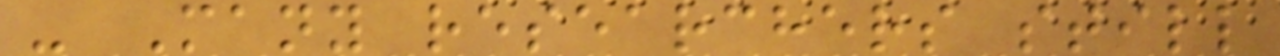- Many researchers still
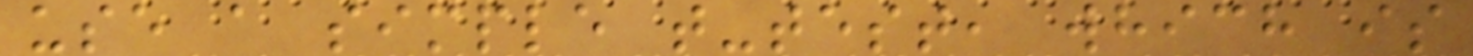use a simple t-test, which is
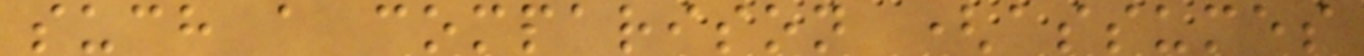such a comparison (assumes
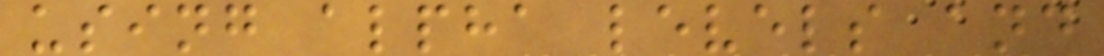using alpha levels and
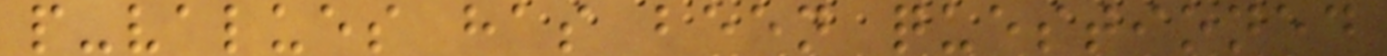p-values has been questioned
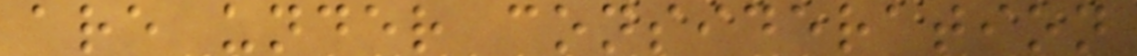are under consideration
